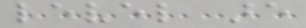level are
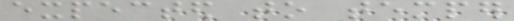expected to temper
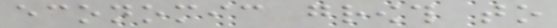economic growth to
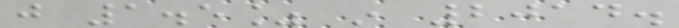just 1.5% in 2014.
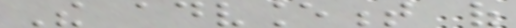The advancement of
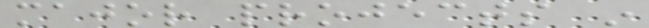major projects in
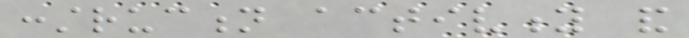construction activity and
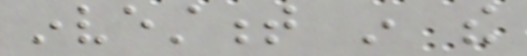investment in the
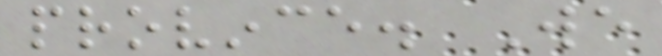province. We
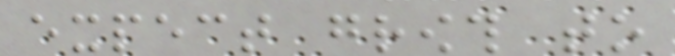expect growth to
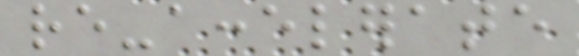re-accelerate
